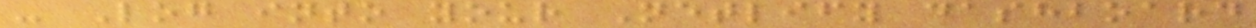- Log into your Netlify dashboard
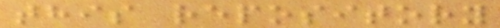this repository
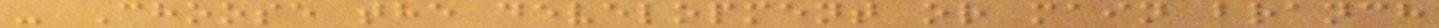- Choose the development or main branch
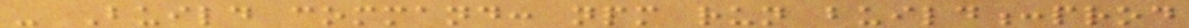- Build command: npm run build:prod
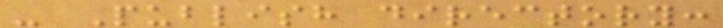- Publish directory:
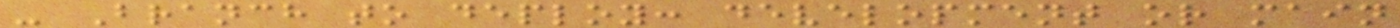- Branch to deploy: development or main
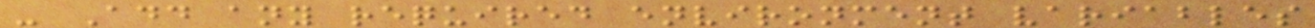- Add any required environment variables
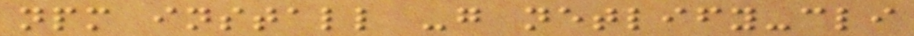npm install -g netlify-cli
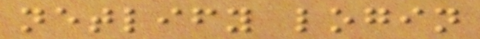netlify login
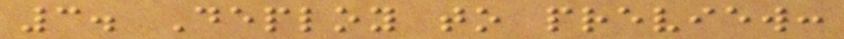3. Deploy to preview:
